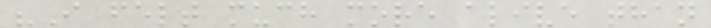"I felt much more alive than
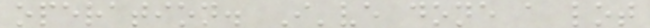operation. I've done a lot
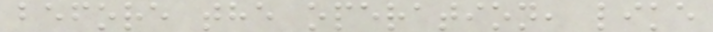before the operation, like
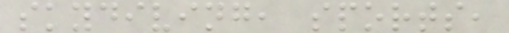skydiving, sports,
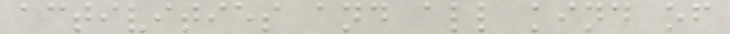activities and all kind of
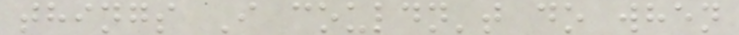things I couldn't do when
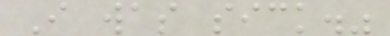I was sick."
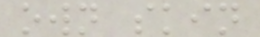own skin
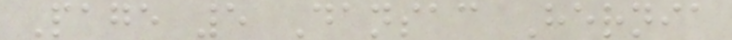Page 5 Dansac Hernia
